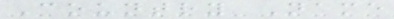Country Name
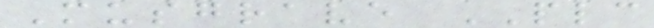Musgrave PLC
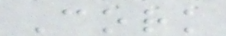Cork
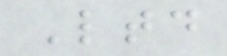Ltd
